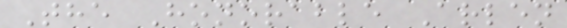The Honorable Arlen
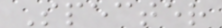Specter
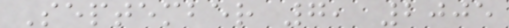September 7, 2005
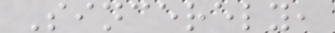Sincerely,
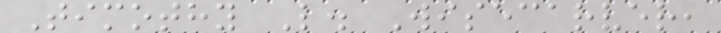Timothy L. Wisecarver,
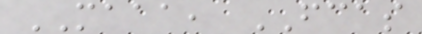MAAA, FCAS
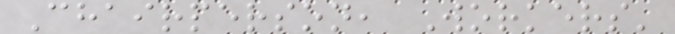Chairperson, Workers'
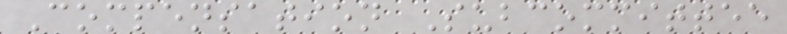Compensation Subcommittee
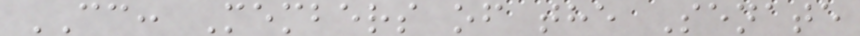CC: Members of the Senate
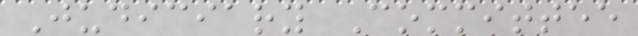Judiciary Committee
